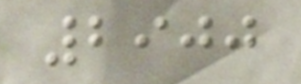2900
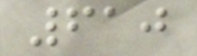610
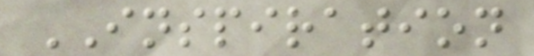INSPIRATION
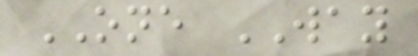ONE WAY
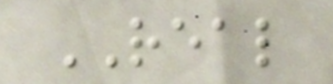REAL
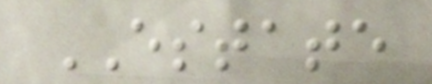ESTATE
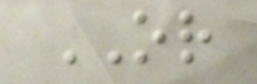OR
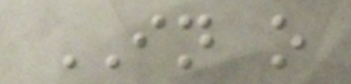IN o
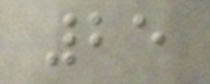25
